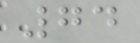74
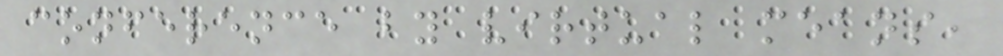conference by virtual means,
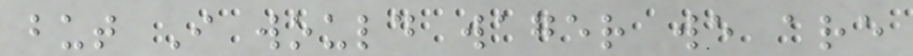but I would wager we are
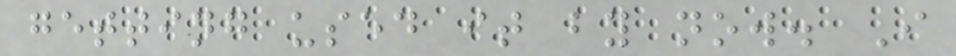getting used it by now. I
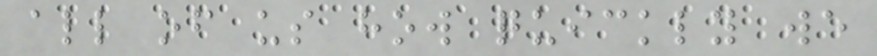all of us how quickly we
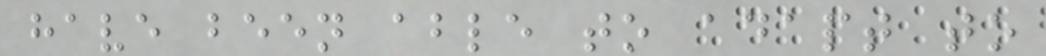have been able to adapt to
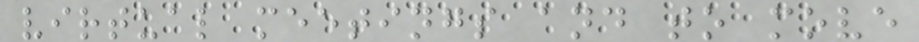virtual meetings and to move
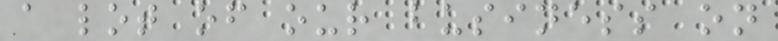a lot of our business on
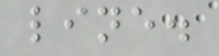line.
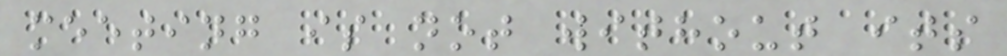meeting is not without its
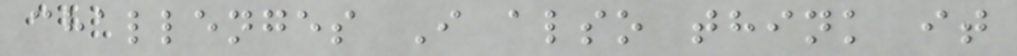challenges I also think it
